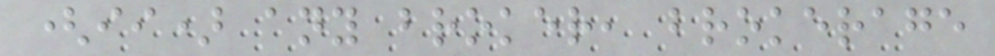(ii) any broker, brokerage
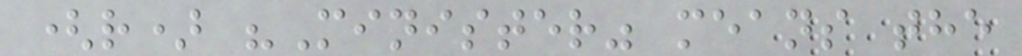(r) "Minister" means the
